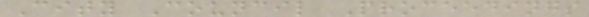City Council Proceedings
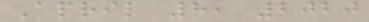April 8, 2020
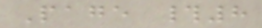Page #8
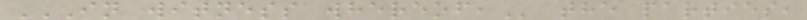IN WITNESS WHEREOF, the parties,
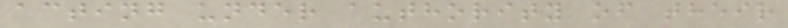acting under authority of their
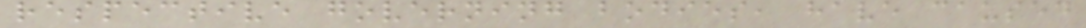respective governing bodies, have caused
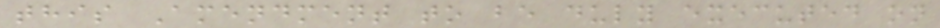this Amendment to be duly executed on
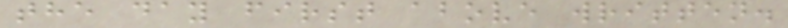the day first above written.
